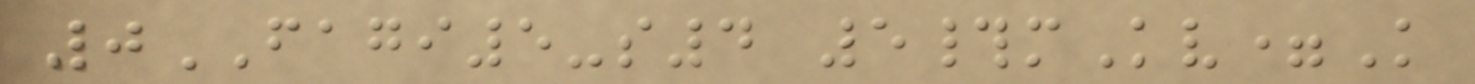0FAGI5-s4 5#mKv=K
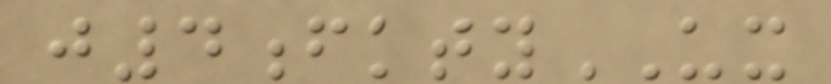j4fktyUX
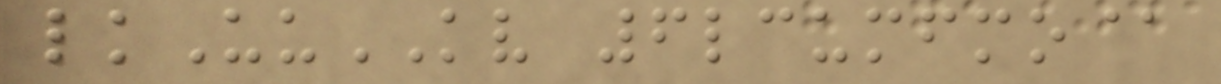lkUuKV 6lcumfmo@
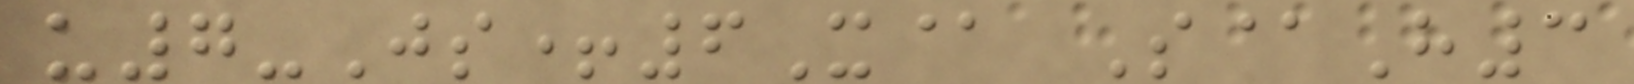u7-Js+6X@ S@H3
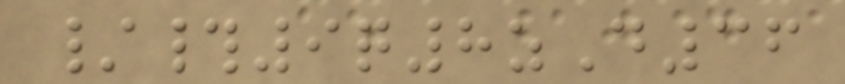/#9q8zD36
